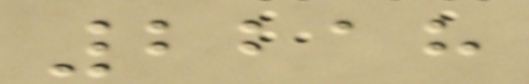2218
